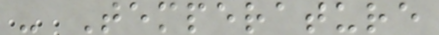- Temperature
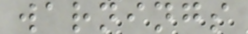warnings
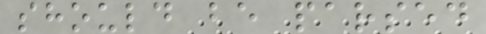should be parsed
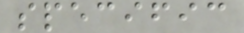specific
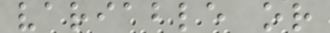variable or
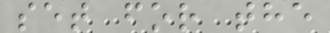set for the
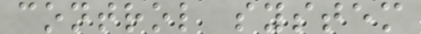control system
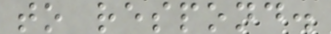to respond.
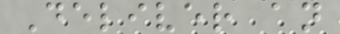Deliver an
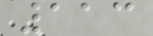113
